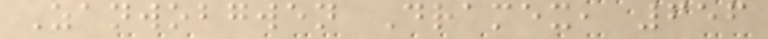Zanwobgwen Dramex, 656
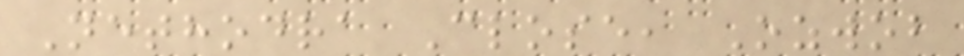Nethodra Close, Ozwob
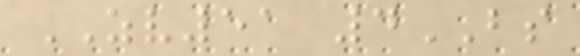ZV51 4BS
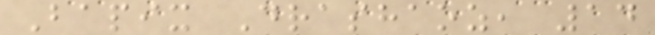Bapix Drashaoz, 14
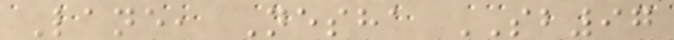Lane, Nesha SB97
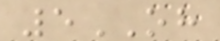5OH
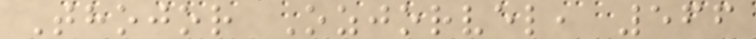Thojor Ozjorvel, 566
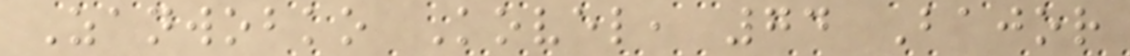Zanwobko Kovel, 74 Bajor
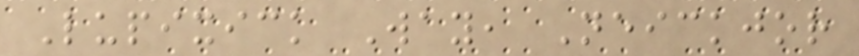Lupixick Way, Neickjor
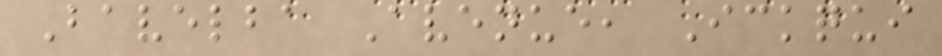Bavelba Avenue, Ickqui
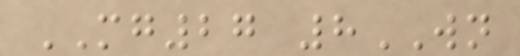MG27 8WN
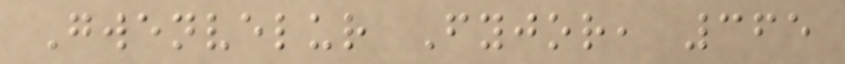Gwenvelur Fyjor, 365
